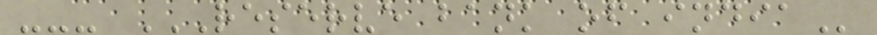--- RESERVE BANK OF INDIA
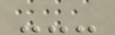---
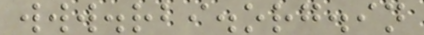www.rbi.org.in
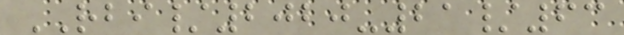RBI/2020-21/63
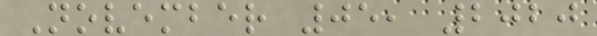November 05, 2020
